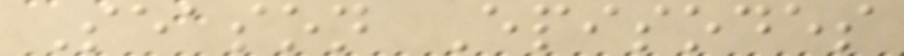Season Episodes
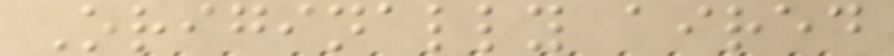Originally aired
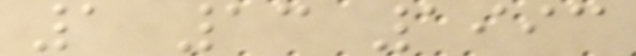1 13 1993
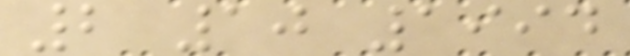2 10 1994
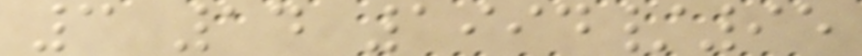3 14 1994/95
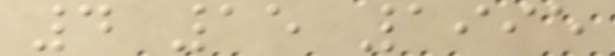4 15 1995
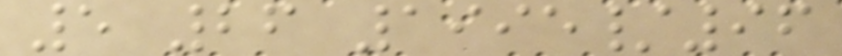5 26 1995/96
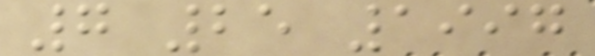7 25 1997
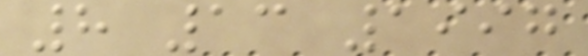8 13 1997
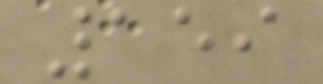159
